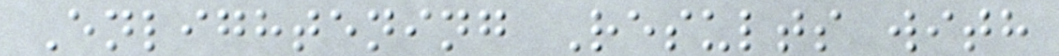Enlightening Results with
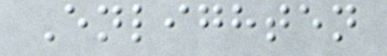Enlighten
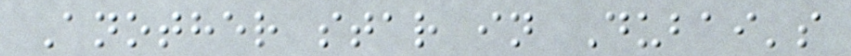Another star in Dubai's
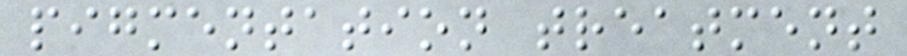pigmentation treatment
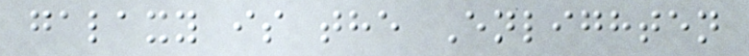galaxy is the Enlighten
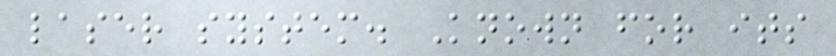laser system. Known for its
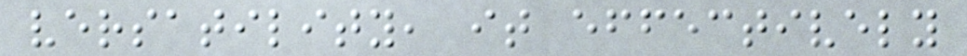versatility, it effectively
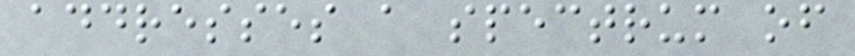addresses a spectrum of
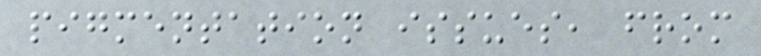pigmentation issues, from
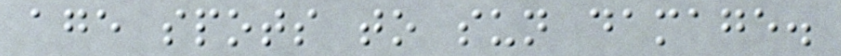age spots to sun damage.
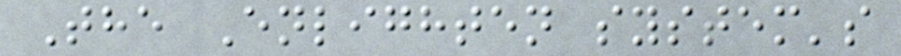The Enlighten system's
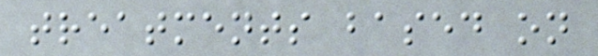treatments based on
